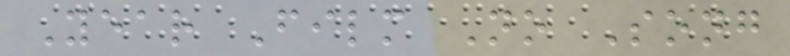Year Film No Song
